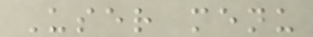User menu
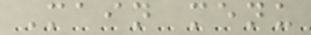Main menu
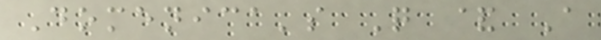Domenica's Q & A
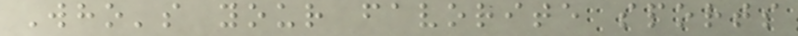Who's your favorite sports
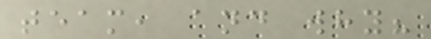team, and why?
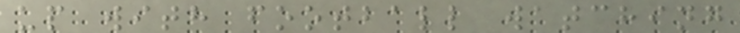up with football watching
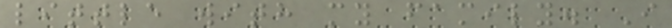little with my family. I
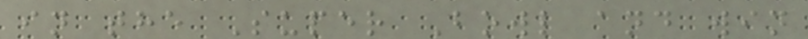in the Super Bowl and win
